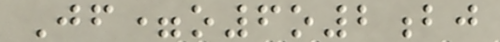Jf=o6o2bj
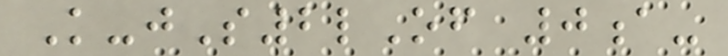K-jS2lOf 0a-
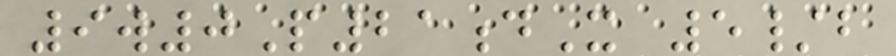9w0P21dX 5/b
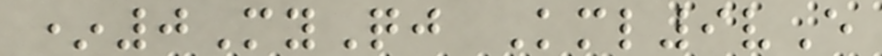*0MyQj Kml9vE
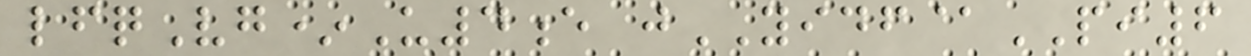lfqVg*U4e jYIDF@PI6
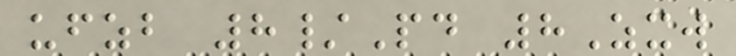ufzb 8/Pd 8Zxw
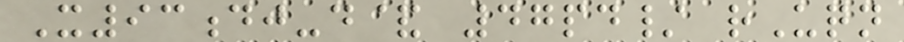X93dj-d& 47pd/ rUqn
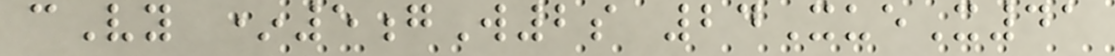cVy *5gW2s 24XueX41
